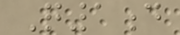Q1d
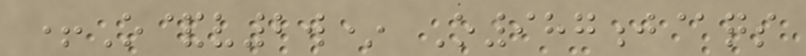+O&v2w* O987j@qs
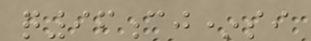q96cj*si
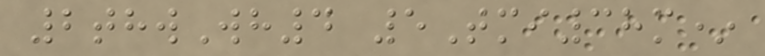2thwWh4 5Tmi38m*
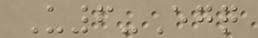U6-Egq
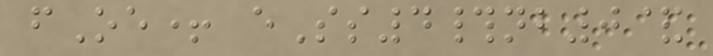fOe+ eSs4#nb0&
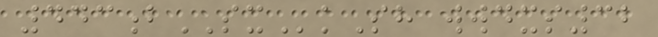443bSXkSh wwdxs32
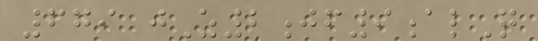679 jZ2jf9alQ
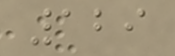129
